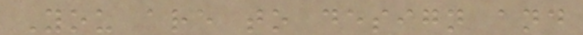You are to design and
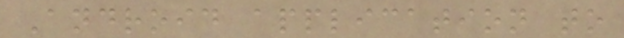Android application to
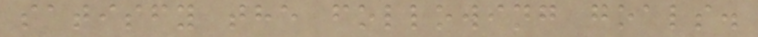satisfy the following goals.
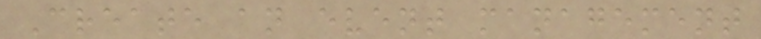Create an event management
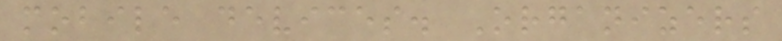mobile devices. Organizers
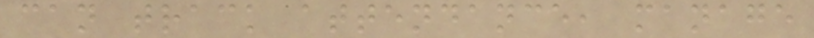can track attendance, manage
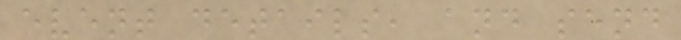event details, and send
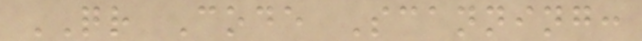QR Code Scanning:
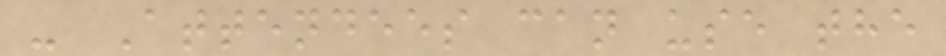- Attendees can use the
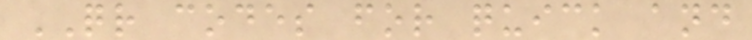QR codes for quick and
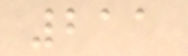211
